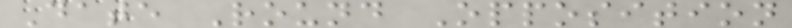Date Round Opposition
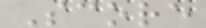Score
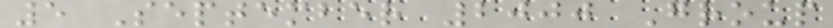5 September 2000 Group
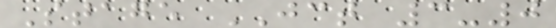Stage JCT 3-0
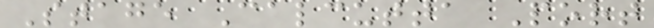Stage Calcutta Port
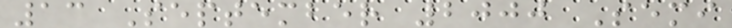13 September 2000 Semi
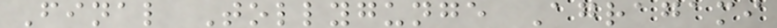Final Tollygunge Agragami
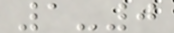1-0
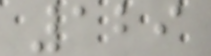129
